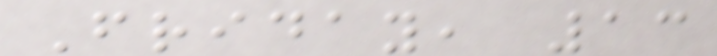Friday, 13
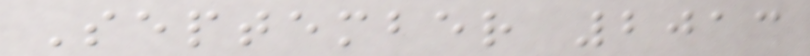September 2013
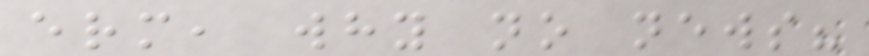erm, why no news?
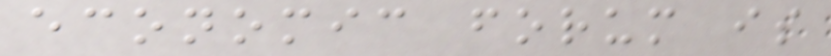economic forum is
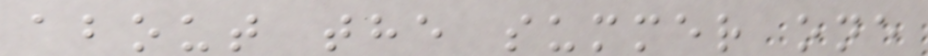about the summer one
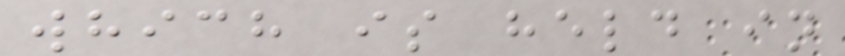which is held in
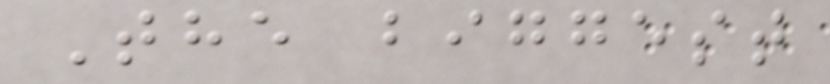The biggest
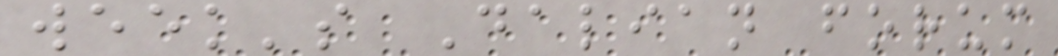week's Dalian forum
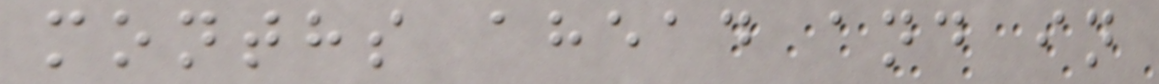months ahead and in
